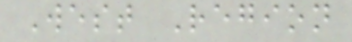West Region
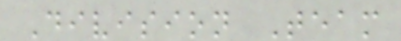Division Team
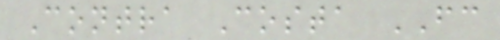Contra Costa FC
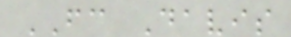FC Davis
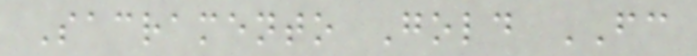Sacramento Gold FC
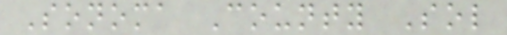Sonoma County Sol
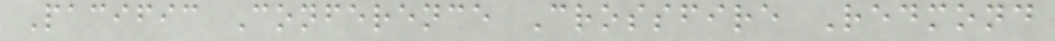Pacific Conference Crossfire Redmond
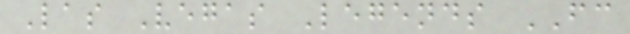Las Vegas Legends FC
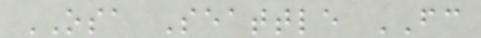OSA Seattle FC
